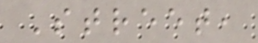Street,
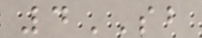4SB
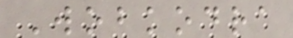Wobkodra
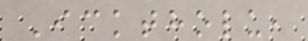Icktholu,
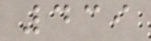439
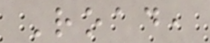Road,
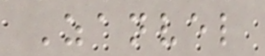Zanvel
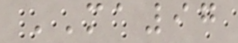MA97
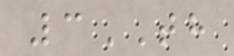3TH
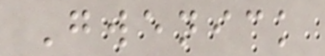Gwenick
